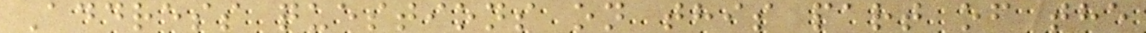Address questions on this part of the
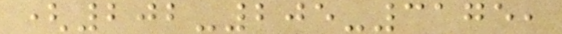(202-205-3175,
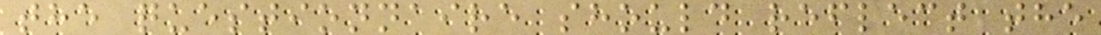the questionnaire should reflect the
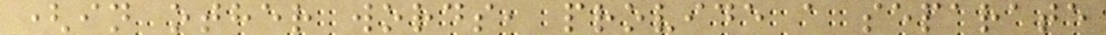(in other words, provide a separate
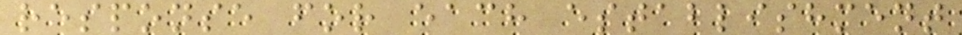response for each establishment
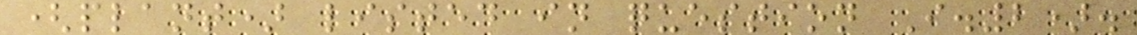(plant) listed in question I.2).
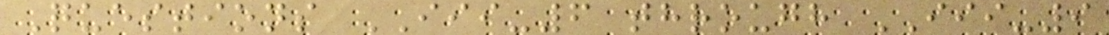Questions III-6 through III-9
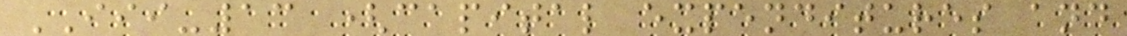III-13 (capital expenditures and
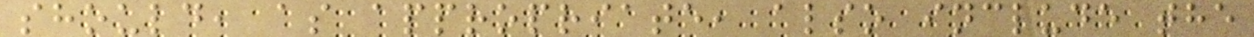should, as appropriate, also include the
